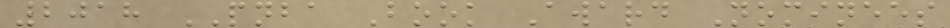2018 PNBA Book Award Nominees
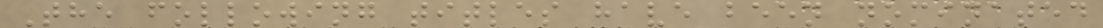The following titles have been nominated
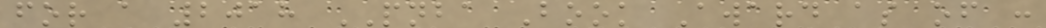for a 2018 PNBA Book Award as of :
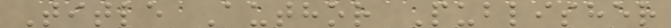Title Author Publisher
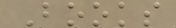Books
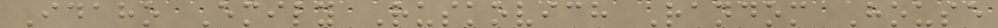Idaho Emily Ruskovich Random House
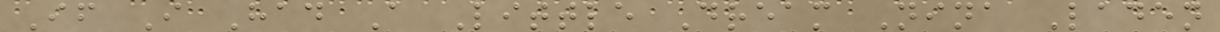If I Had A Little Dream Nina Laden
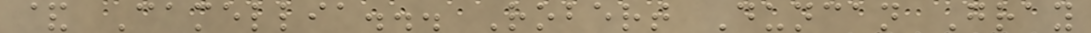& Camellia... Robert Duncan Gray
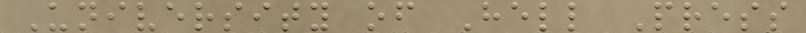University of Hell Press
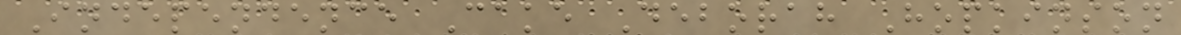Independence Cake Deborah Hopkinson
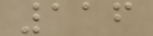116
